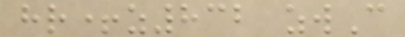hr+z832 zwC
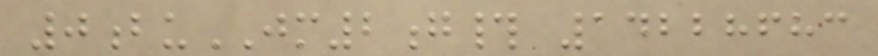0buJM2g# 14228683
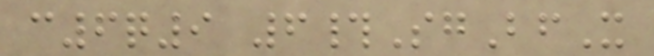c6q9 6#SgBfX
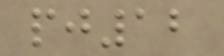pj12
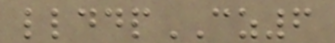llddpCZ6
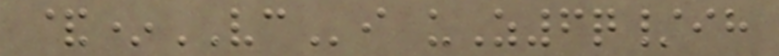&*VCi uZ6q/ih
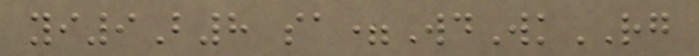yi9B8 sa=WdWkRG
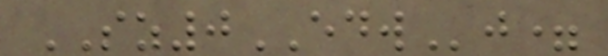SZ0EDWj=
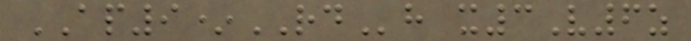AP9*RDh x3V6z
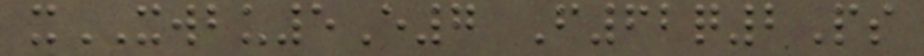xXWBU5E7 F62q2Ps
